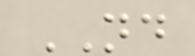ND
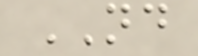ND
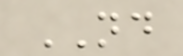ND
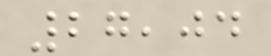27,04
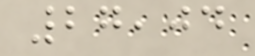27,04
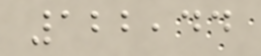122,44
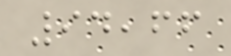94,66
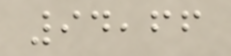94,66
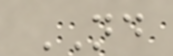ND
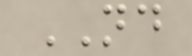ND
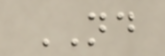ND
